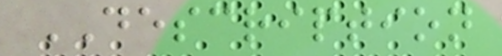DESCRIPTION
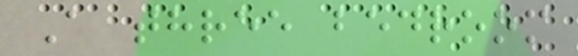A three bedroom
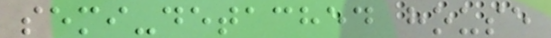semi-detached house
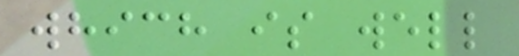which is well
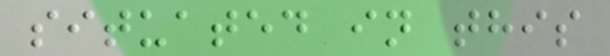situated in this
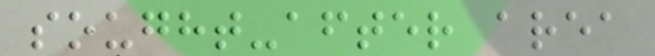sought-after area
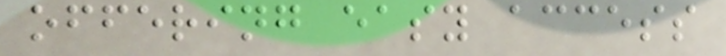offering easy access
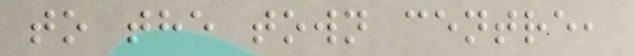to the town centre,
